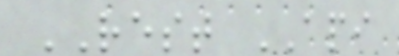REST API
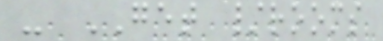- GET /rooms
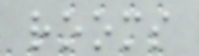rooms
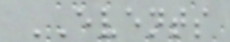EVENTS
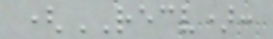(RECV):
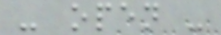- open -
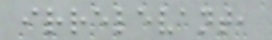irrelevant,
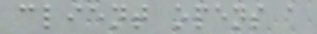client opens a
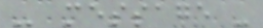- message -
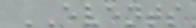EVENTS
